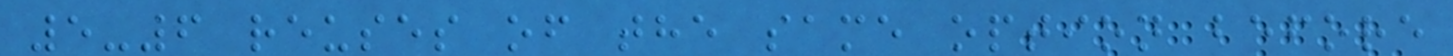5-6 reuses of the same option before
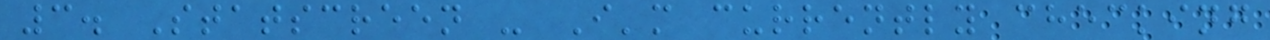3. Statscreen - I'm currently checking
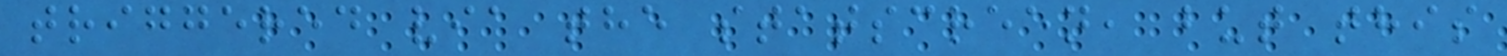triggered via the statscreen, but this
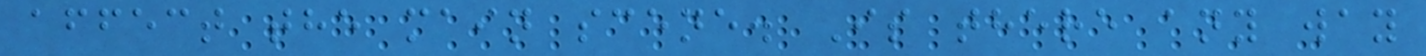affect the main scene. Is there any way
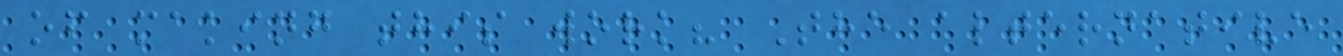of making this work? The alternative
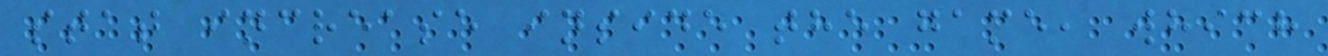stat increase inside the game, which
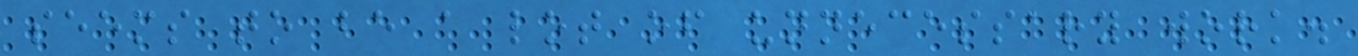seems to be a lot of unnecessary work.
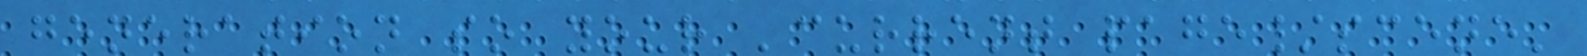generation so your 'current page/scene'
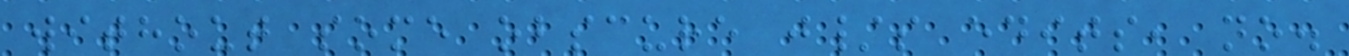without some obscure j/s edits, no.
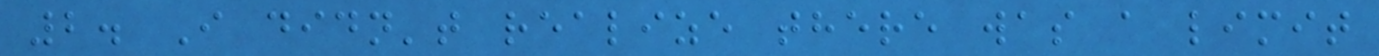2. I didn't realize there was a limit
